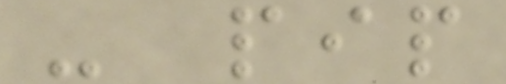- pip
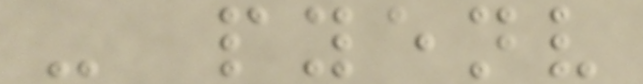- pyenv
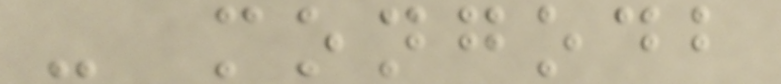- mongodb
